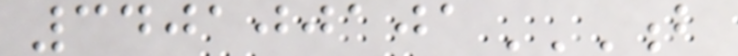340100101B
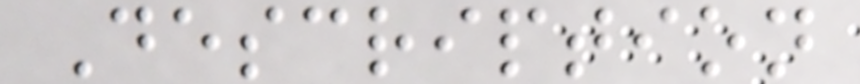Description
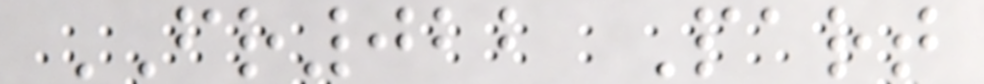FR022 Part
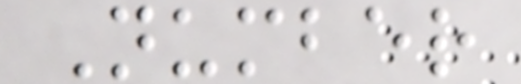Number
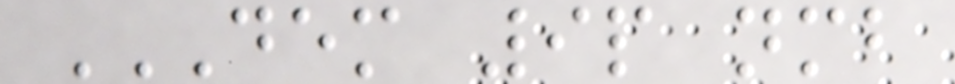DEM 9P NMB
